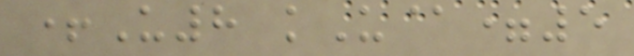+U8 kU@=5
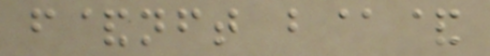f&nft b@&
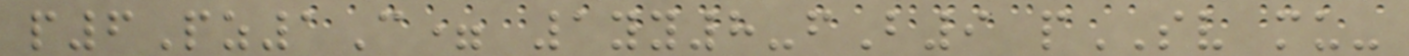p6Pz1C= 1yy8-fB9 pSV mu-
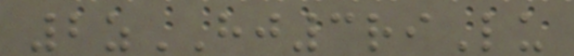2zHJ3riLu
